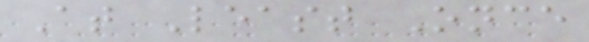At Least Once
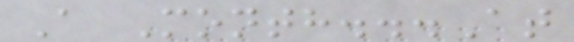A Month...At
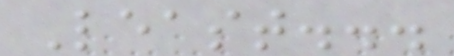Least...
